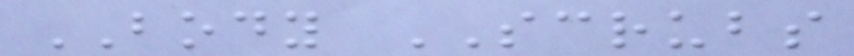BODY SCRUBS
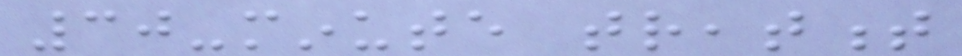30-minute treatment
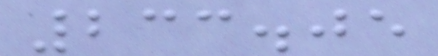233.05
